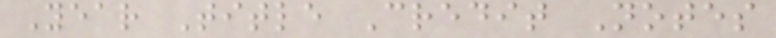Year Title Credit Notes
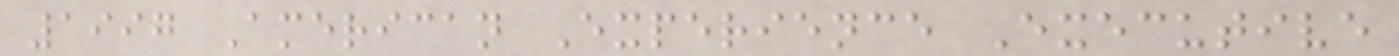1997 American Experience Executive
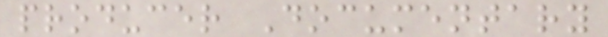producer Documentary
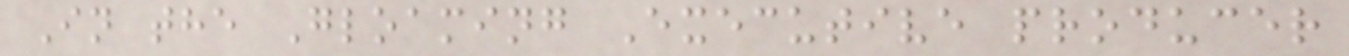In the Gloaming Executive producer
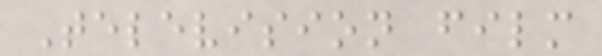Television film
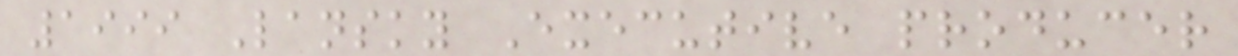1999 Lansky Executive producer
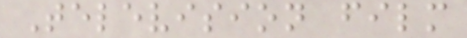Television film
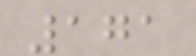171
